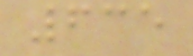635
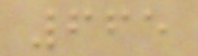665
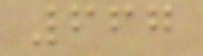667
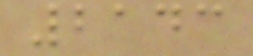2143
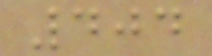404
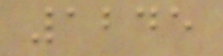1245
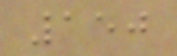150
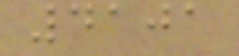4101
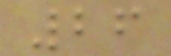26
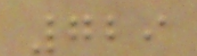729
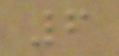6
